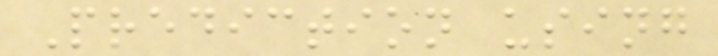Prediction using
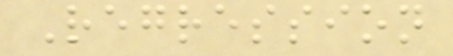Regression
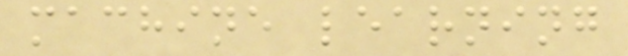machine learning
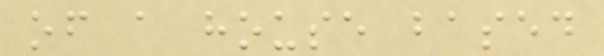of a house based
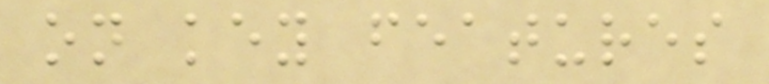on key features
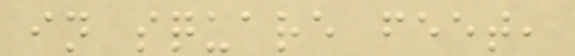in square feet,
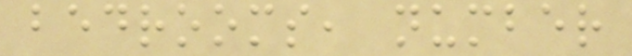bedrooms, number
